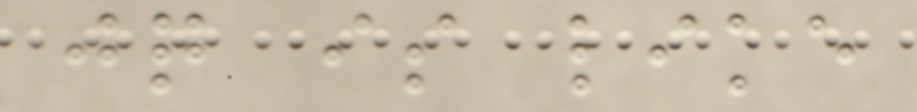jq is like
